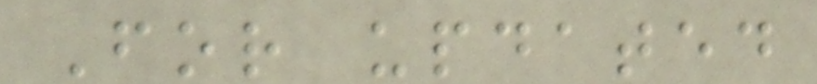For updated
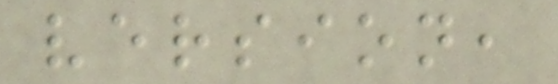version,
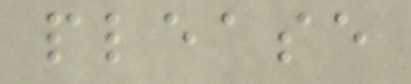please
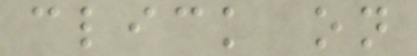click on
